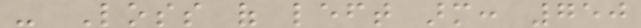- Loss of left arm: 750
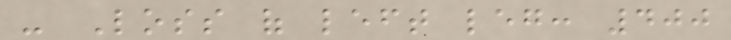- Loss of left leg: 400
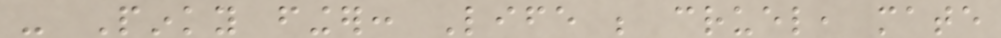- Pinky finger: Life be cruel, mate
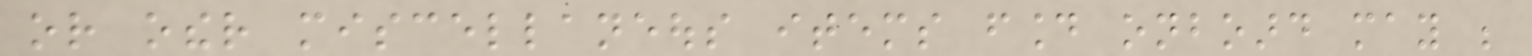or other miscellaneous items found onboard may be
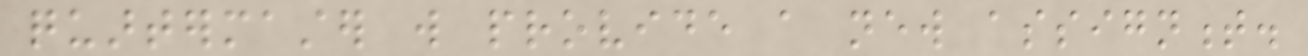quartermaster will provide a new assignment.
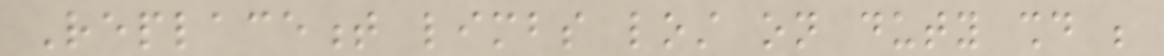Replacement limbs lost on duty should be
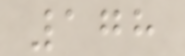178
